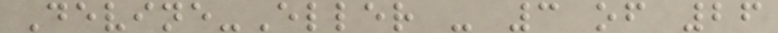Devine-Eller - 3 of 26
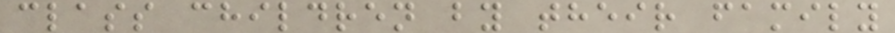class children by their family
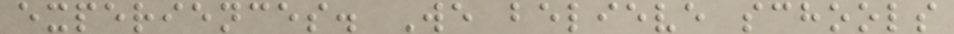experiences. We believe schools
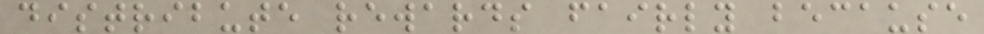distribute rewards fairly because
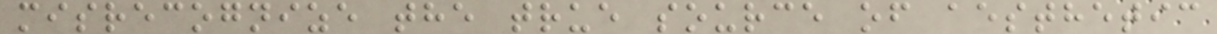misrecognize the true source of aesthetic
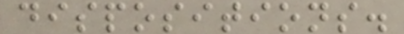dispositions.
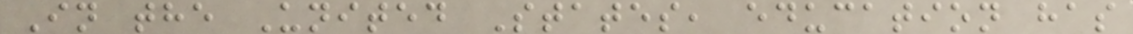In the United States, education has
